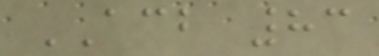ACB 83
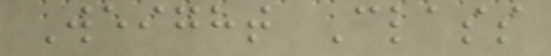Weight Class
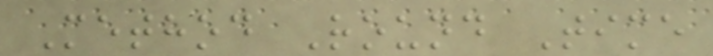Method Round Time
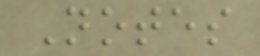Notes
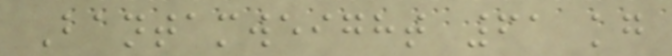Bantamweight 61 kg
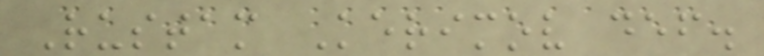Rustam Kerimov def.
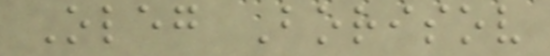Oleg Borisov
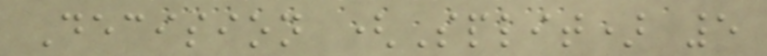Decision (Split) 5
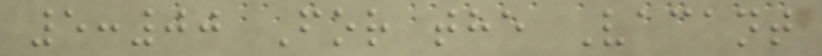5:00 For the Vacant
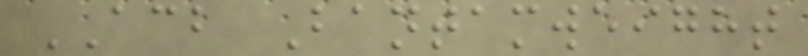ACB Bantamweight
